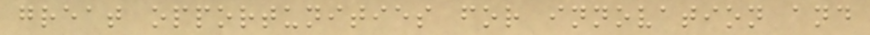great opportunities for innovation and
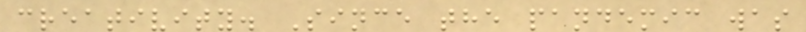creativity. Since the pandemic was
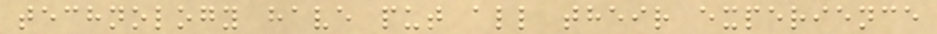technology have put all their experience
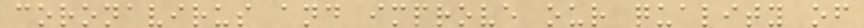coronavirus and improve our quality of
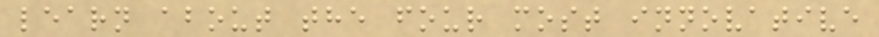learn about the four most innovative
